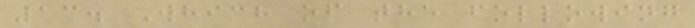13. Which of the following
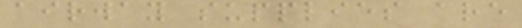airway supplies are
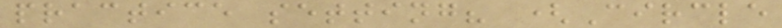practice setting? (Circle
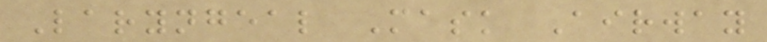Laryngeal Mask Airway
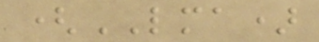(LMA)
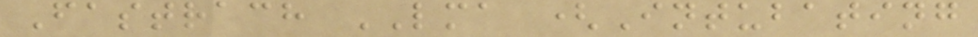Fastrach LMA (Intubating
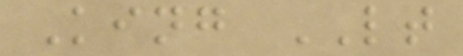King LT
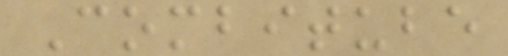Combitube
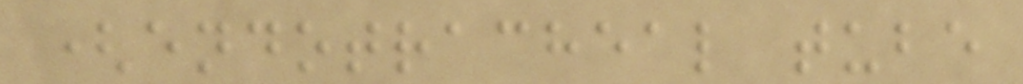(endotracheal tube
